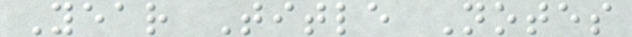Year Title Notes
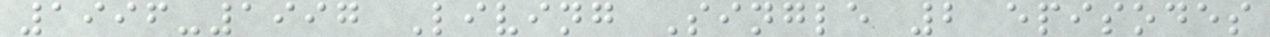1996-1997 Living Single 2 episodes
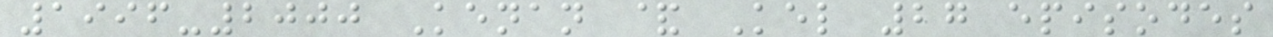1996-2000 Kenan & Kel 27 episodes
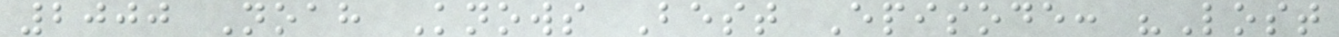2000 Noah Knows Best Episode: "Lost
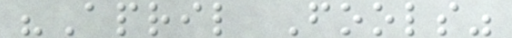"April Fools"
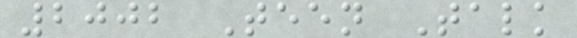2002 Teen Talk
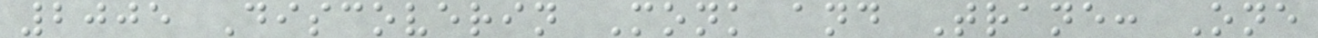2005 Discoverin Monk and Trane: One
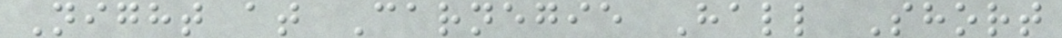Night at Carnegie Hall Short
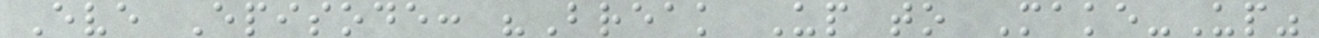Eve Episode: "Break Up to Make-Up"
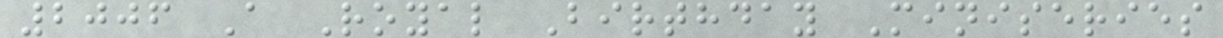2006 A Royal Birthday Miniseries
